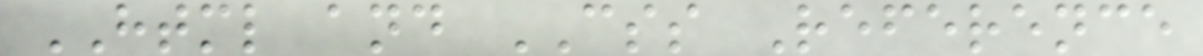HTML and CSS Reference
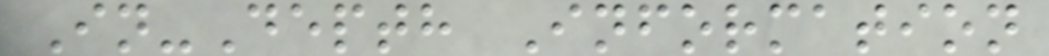In-Depth Information
